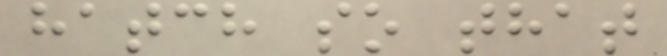hatch so that
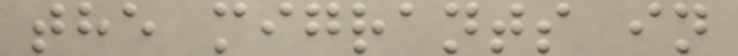the migrants in
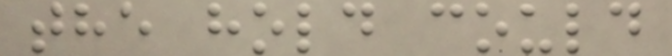the hold could
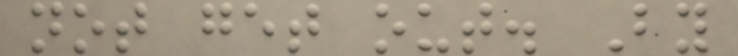not get out. By
